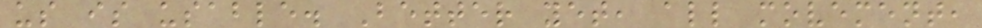us is usable. Better yet, all movement,
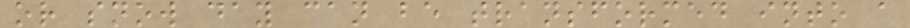or snow day can be transformed into a
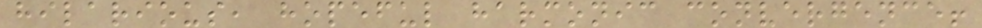hilarious, hopeful harmonic convergence!
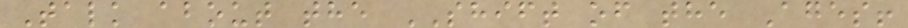Talk about the SHIFT of the Ages!
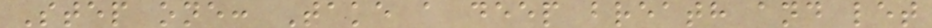Step one: Take a deep breath and let
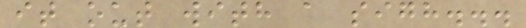it out with a sigh...
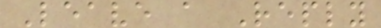Leave a Reply
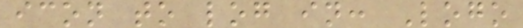icon to log in: Logo
